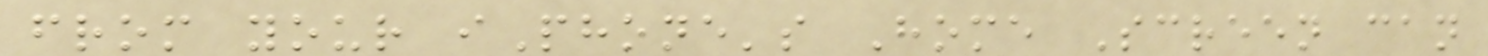from your iPhone's Home Screen can
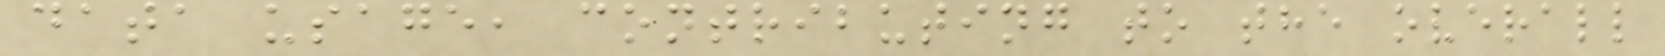data usage, contributing to the overall
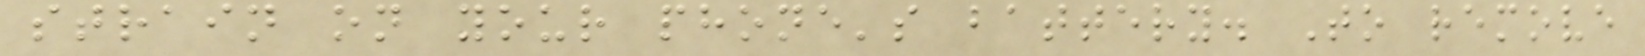strain on your phone's battery. To remove
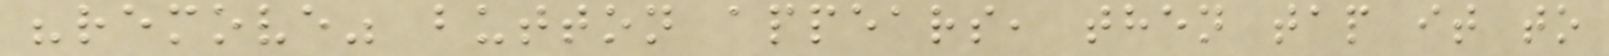"remove" button appears, then tap it to
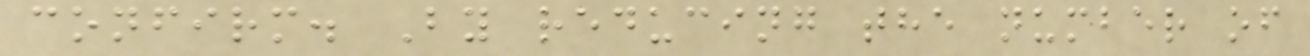confirm. By reducing the number of
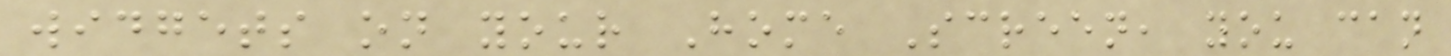widgets on your Home Screen, you can
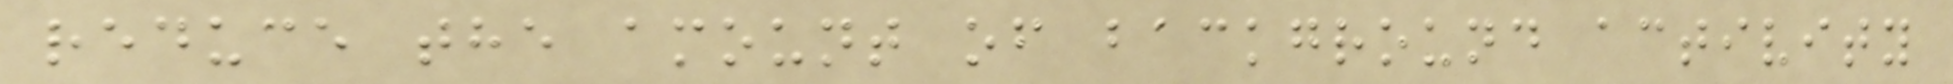reduce the amount of background activity
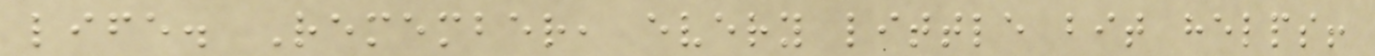life. Remember, every little bit helps!
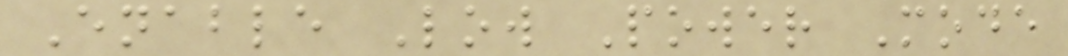Enable Low Power Mode
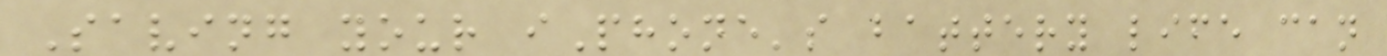Saving your iPhone's battery life can
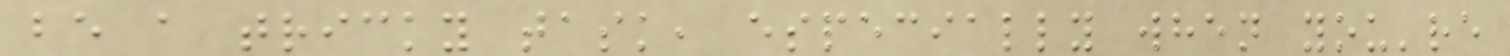be a tricky task, especially when you're
